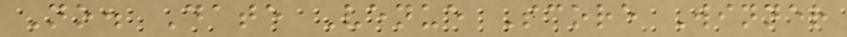No. Date Venue Score Winner
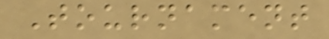Tournament
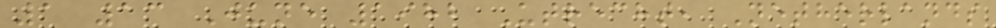1 13 June 1982 Utrecht, Netherlands
